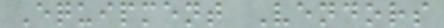Equipment Vendors
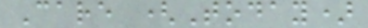Care (Today)
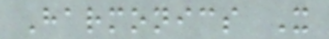Harmonics X
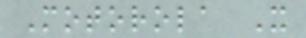Motorola X
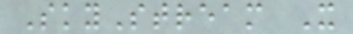SkyStream X
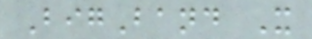BigBand X
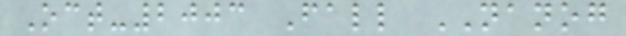Oct-2003 Fall NANOG
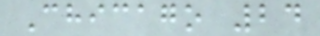Chicago 24
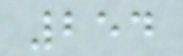254
